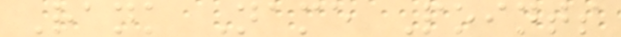Rank Name Points
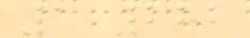1 282
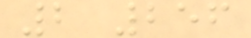2 256
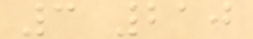3 210
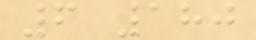6 180
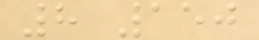8 150
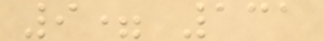9= 131
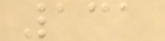131
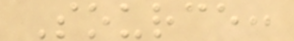Source:
